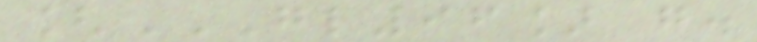[GL96] G.
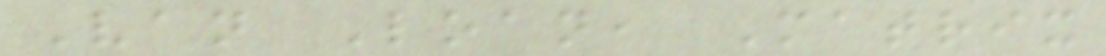Van Loan, Matrix
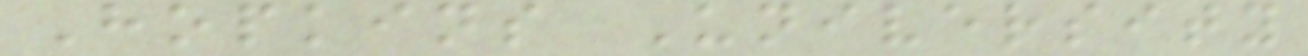Hopkins University
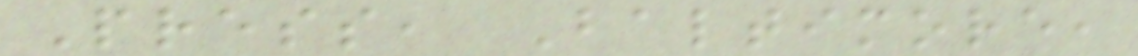Press, Baltimore,
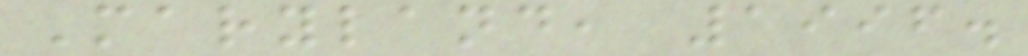Maryland, 1996.
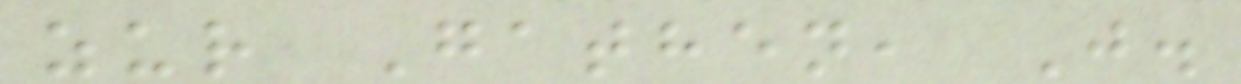zur Gathen, J.
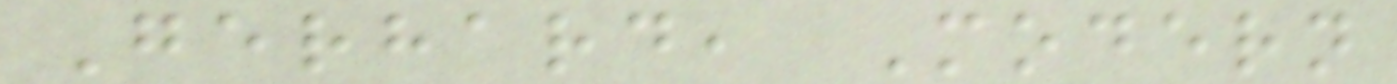Gerhard, Modern
